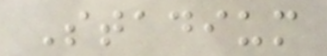Stadium
